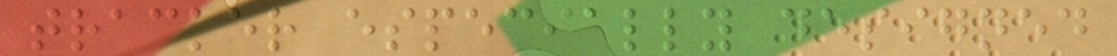tracker especially designed
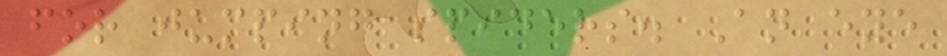for jumping spiders. An eye
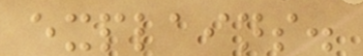explains.
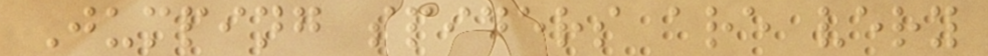Jumping spiders are very
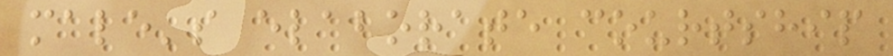male's elaborate courtship
